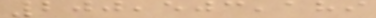200,503,189
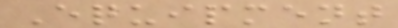Equipment
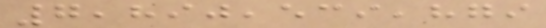7,890,539,879
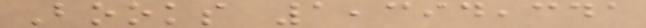Books 1,394,341
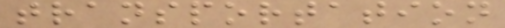transportation
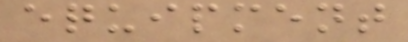equipment
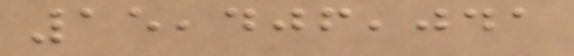15,406,041
